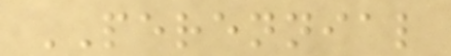PERENNIAL
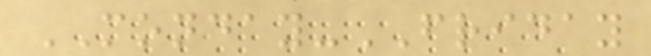MONDAY-FRIDAY
